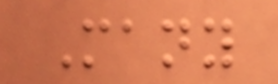Many
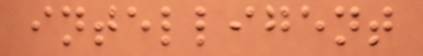intelligent
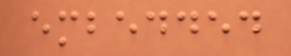embedded
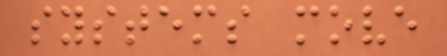systems move
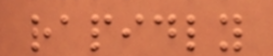rapidly
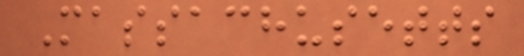Massachusetts
